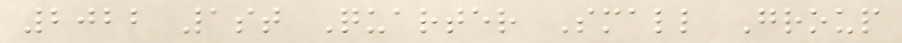2022 1st Quarter Small Group
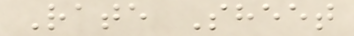Rate Sheet
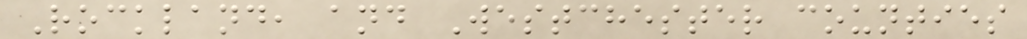Rockland, and Westchester counties
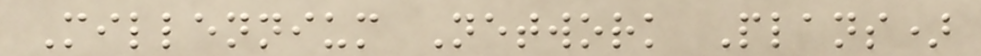Millennium Network Plans)
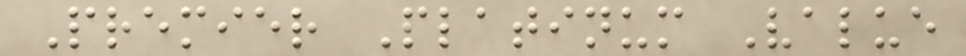Premier Platinum Value
